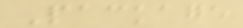Package
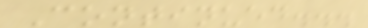Continued...
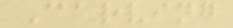Carving
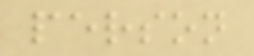person
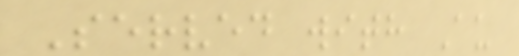Served with Au
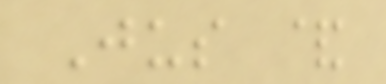Jus &
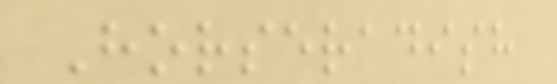Horseradish
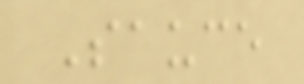Sauce
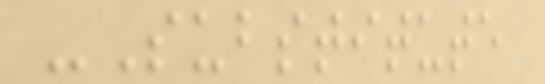-Substitute
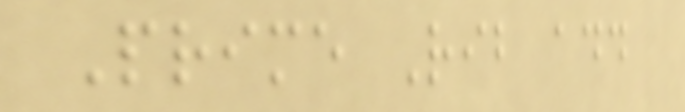Prime Rib add
